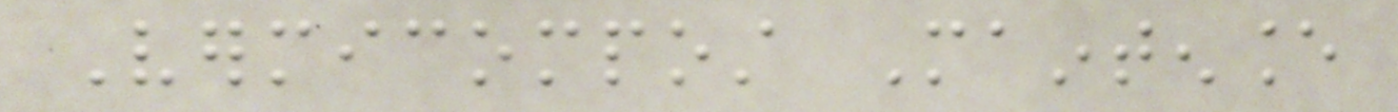Vermicompost Maintenance
